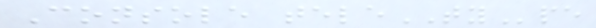Console teleTYpe
